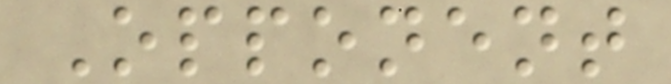Opponent
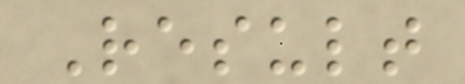Result
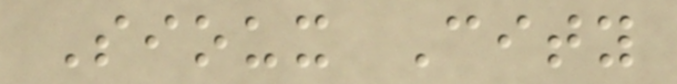Sioux City
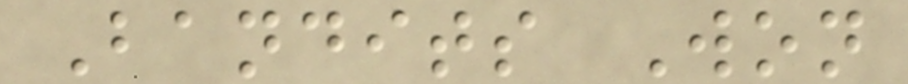Bandits Won
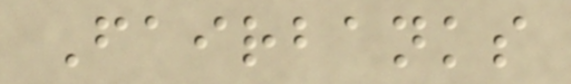Fairbanks
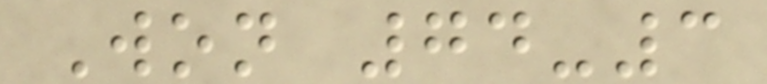Won 74-3
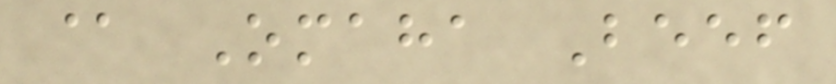@ Omaha Beef
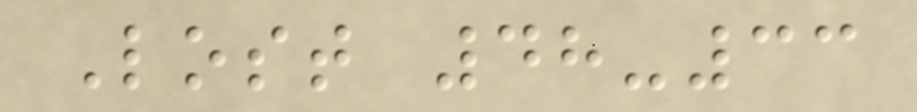Lost 48-33
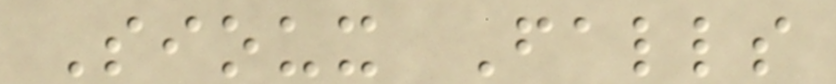Sioux Falls
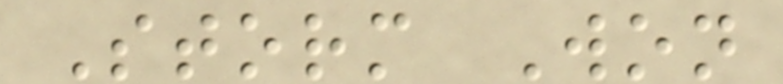Storm Won
